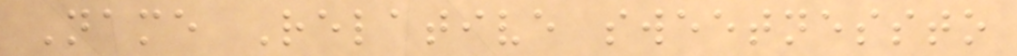Name Relative sweetnessto
